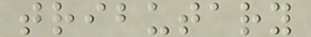tributary
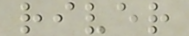river
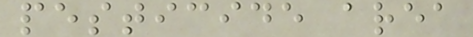pesticide area
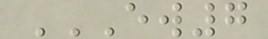EW7
